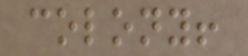colony!
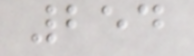254
